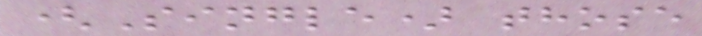(Single) those
